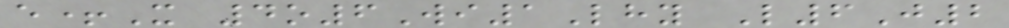e+X 4o6Wi1Lhy L6J2
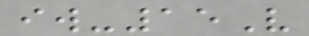iw-15V
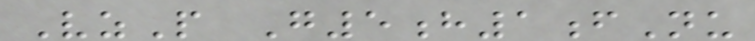VzP G5h1fNu
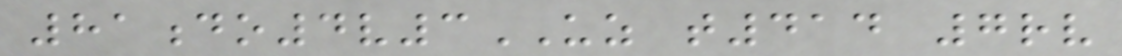81do4v3UZ t414 7rv
